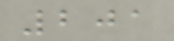201
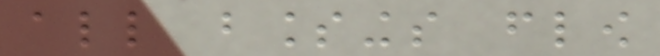all blessings flow
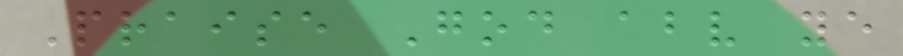Praise God above ye
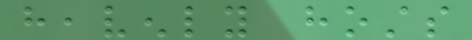heavenly hosts
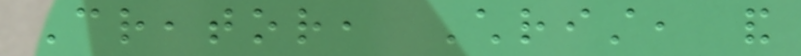Creator, Christ, and
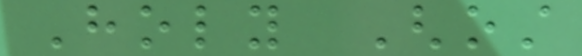Holy Ghost
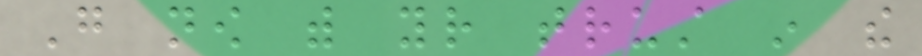Go now with your trust in the
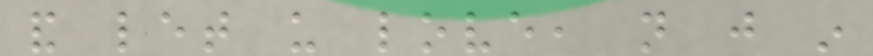and let us love, not just in
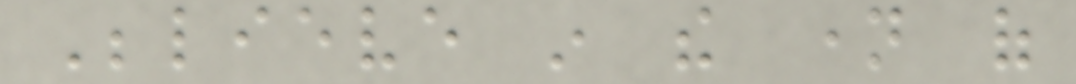Believe in the name of
